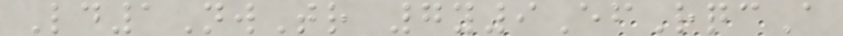Ld1NwTr 7y9EfRqcA
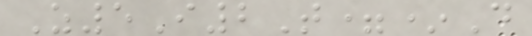Z5I2T=*D
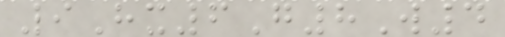9Hx6G8W4
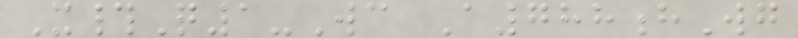X#Q1-Wc A788hWg
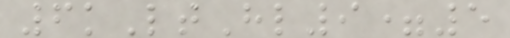6kLtHl9=5
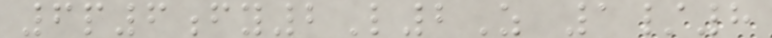6p6fy2L2Z 1/8
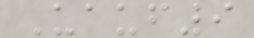Uauf9
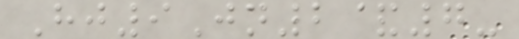Hj9Jn2&7-
